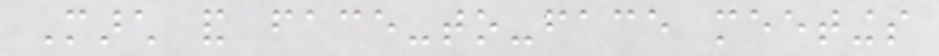March and face-to-face meetings
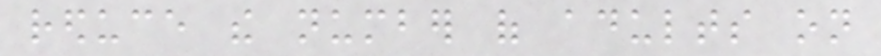reduce the number of adults on
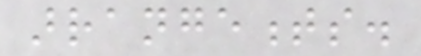arrangements.
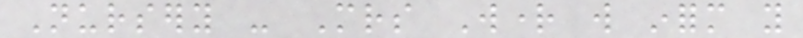Nursery - Mrs Wright will inform you
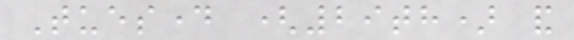Tuesday (29th) and
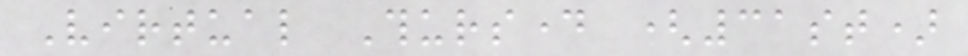Virtual Thursday (31st)
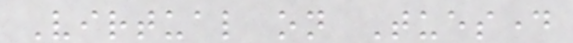Virtual on Tuesday
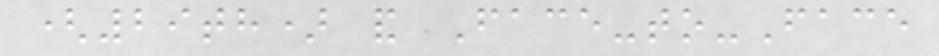(29th) and Face-to-Face
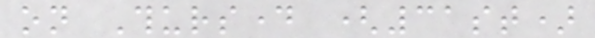on Thursday (31st)
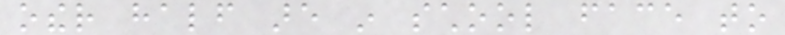other half are in school face to
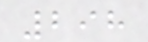298
